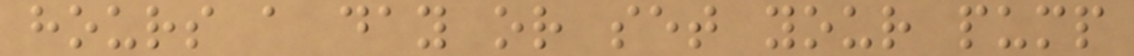hours a day or set your pump
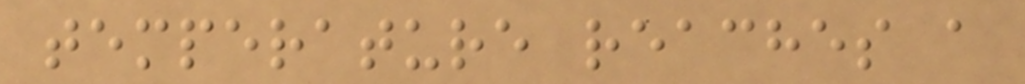temperature reaches a
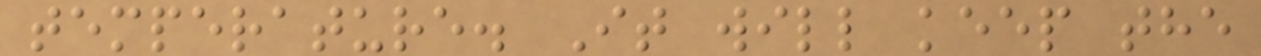temperature. It will keep the
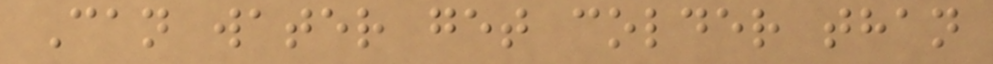Can water get colder than
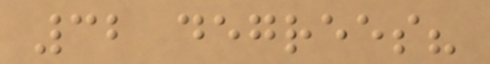32 degrees?
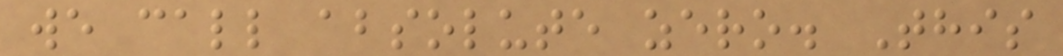we call absolute zero. This
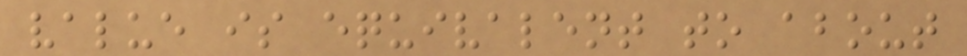value is equivalent to about
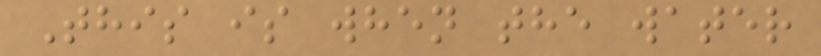This is when the water
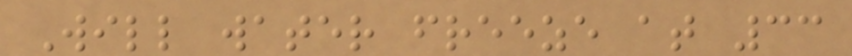Will water freeze at 33
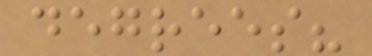degrees?
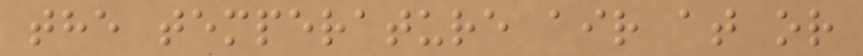the temperature air at or
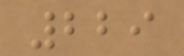229
